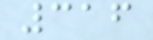316
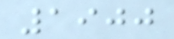1900
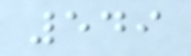549
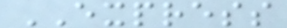EXPRESS
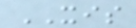XIS
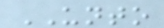UNTO
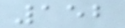152
